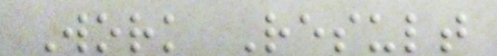Work Result
